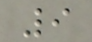9
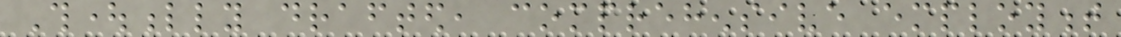Thoughtfully drafted, comprehensive employment
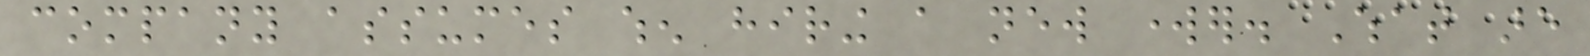company assumes when hiring a new worker. What are
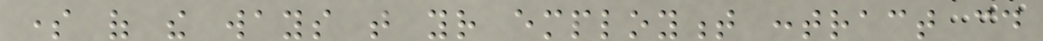some of the ways that your employment contract could
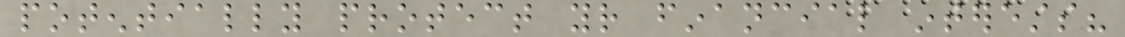potentially protect your financial interests?
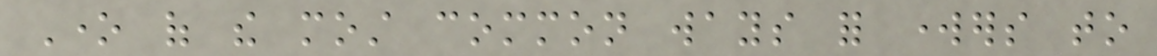One of the most common ways for workers to
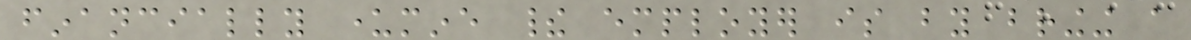financially undermine their employer is by bringing a
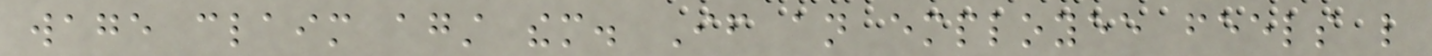wage claim against them. If an employee feels like
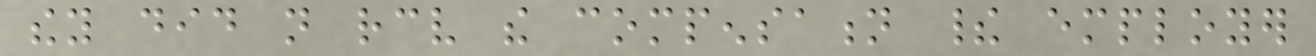they did not receive the compensation their employer
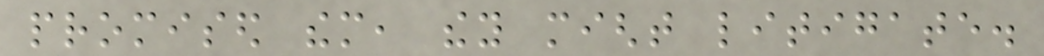promised them, they might litigate.
